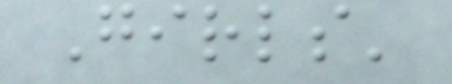Girls'
